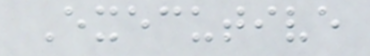Executive
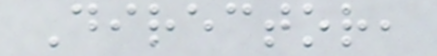Director,
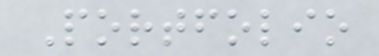Portfolio
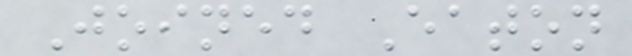Joined Eaton
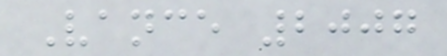Vance 2007
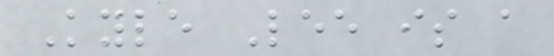Kyle Lee is a
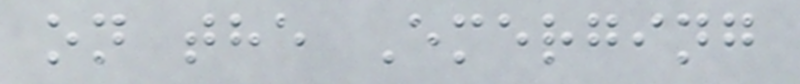on the Emerging
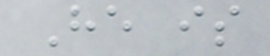He is
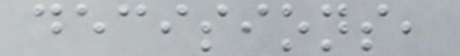decisions,
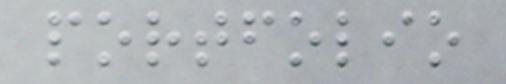portfolio
